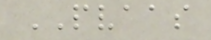PVAAS
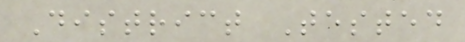District Tested
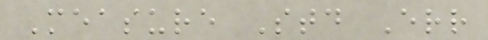Measure Std Err
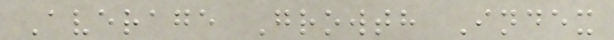Average Growth Index
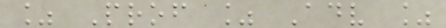% Prof % Adv %
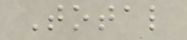Total
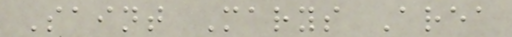Saint Marys Area
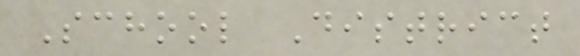School District
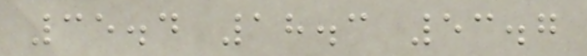35.4 18.3 53.7
